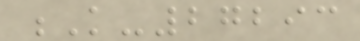K-27293
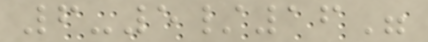6-5/16"
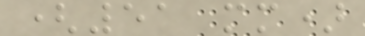(51 mm)
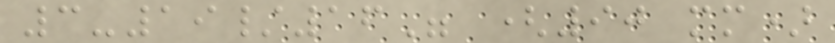3-19/16" (90 mm)
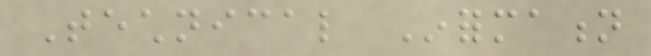Technical Information
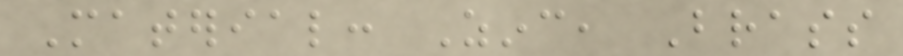Material: Zinc, Brass
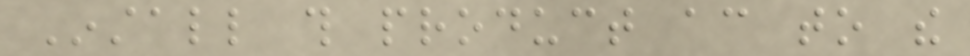Install this product according to the
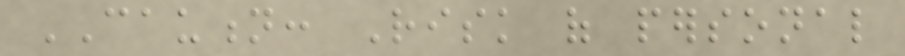CAUTION: Risk of personal
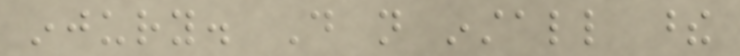injury. Do not install these
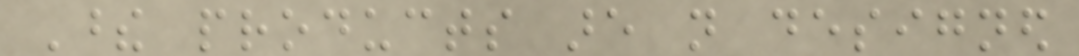These products are not designed
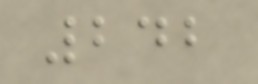242
